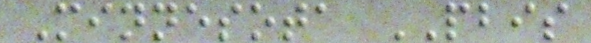Minnesota PBIS
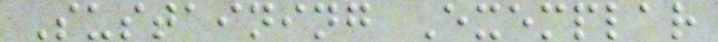Sustaining Exemplar
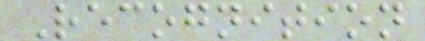Recognition
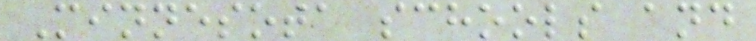Minnesota schools and
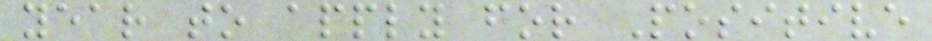year to apply for Positive
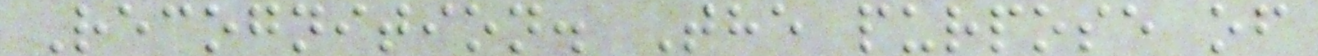Recognition. The purpose of
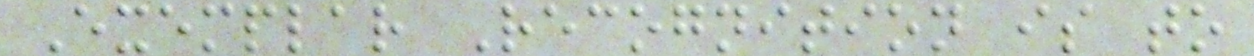Exemplar Recognition is to
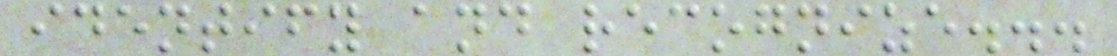identify and recognize...
